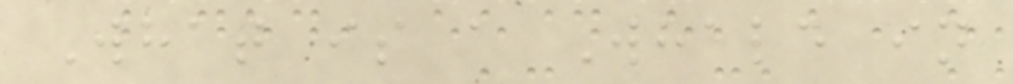What is a Whale in
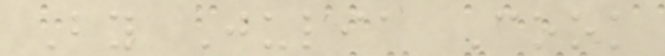By Julia Cook
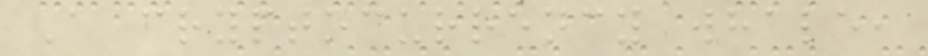A cryptocurrency whale,
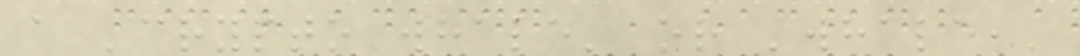a 'crypto whale' or 'whale,'
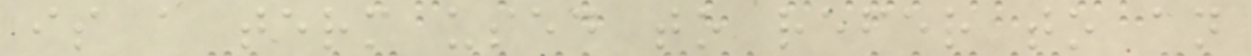is a term used to refer to an
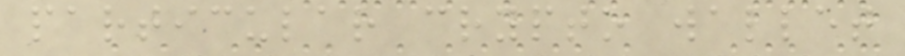particular crypto wallet
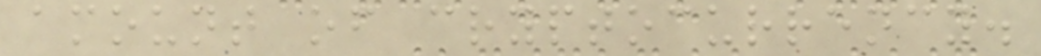amount of cryptocurrency.
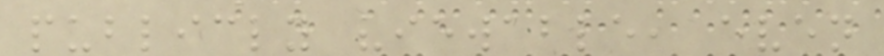publicly viewable, even
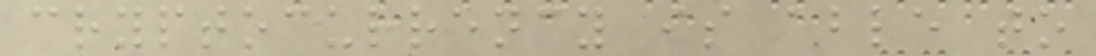cryptocurrency is able to
